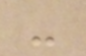-
